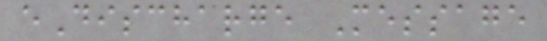eDischarge Message
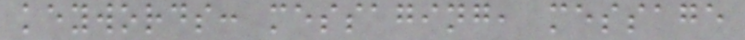keywords: messaging, message
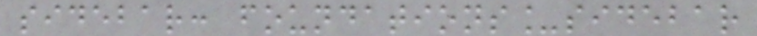sidebar: foundations_sidebar
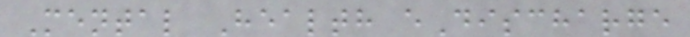Mental Health eDischarge
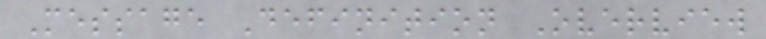Message Definition Overview
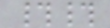##
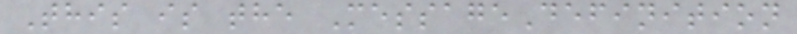This is the MessageDefinition
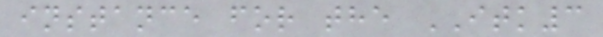instance for the ITK3
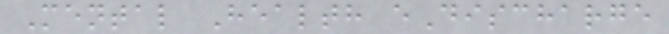Mental Health eDischarge
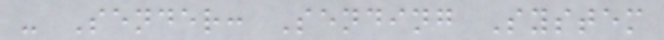- Sender: Sending System
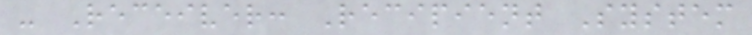- Receiver: Recipient System
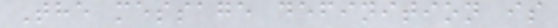The message definition is
